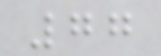77
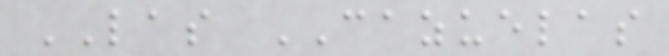LAS CAZUELAS
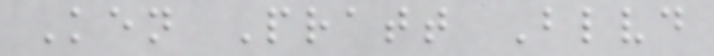Ken Pratt Blvd
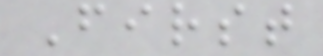First
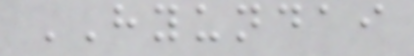HYUNDAI
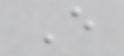E
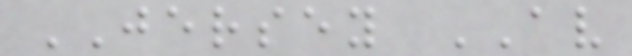JERSEY AV
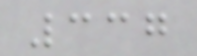337
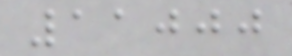11000
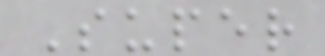Super
